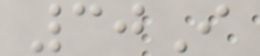30I
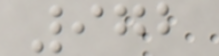972
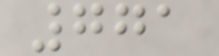771
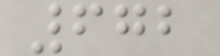672
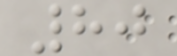80
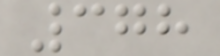378
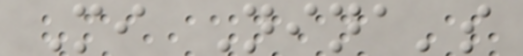Mi Nina's
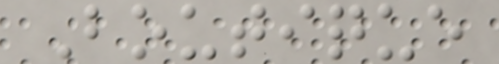Boutique
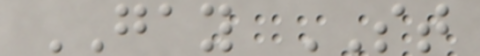GAY ST
